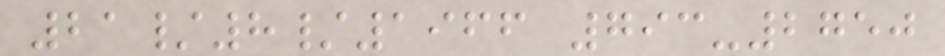21/8/1966 793-2750
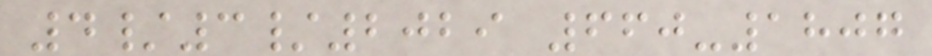4/3/2029 660-1807
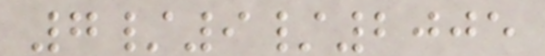7/9/2005
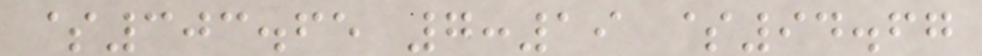$303.65 7:19 $94.67
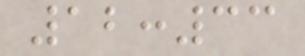12:33
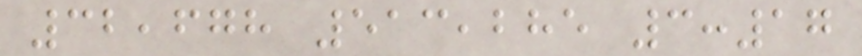32,678 513,285 3:17
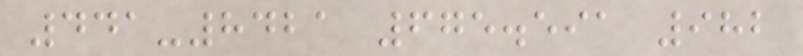441-8421 675.591 982
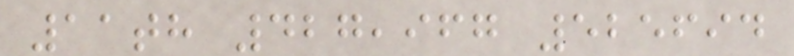11th 427,967 525694
